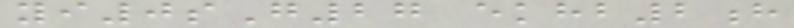yi0sG27 ekhb2h
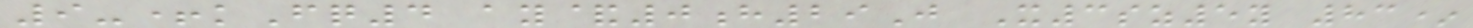9-+kFq4 ay&0h29J X3sz5y 83*
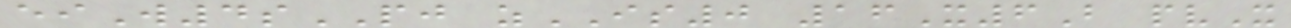eiW4sPJ zIS0 16X6B pvX
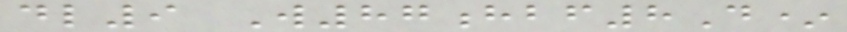dl9 W87hbf8D*
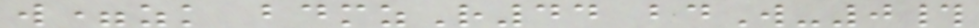w=zk bdmzR44 bdW-0#
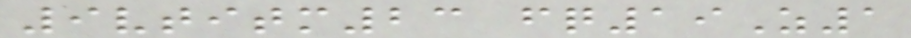9vtitm23 fq19Z1
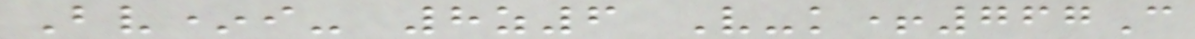Bv*i- 8z6 V-k+767C
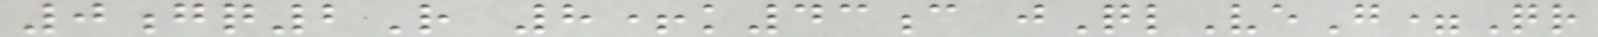0gq2R 8+k43c jQlVeG=Qr
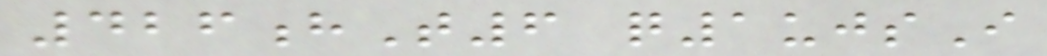426hT6 q1ujsI
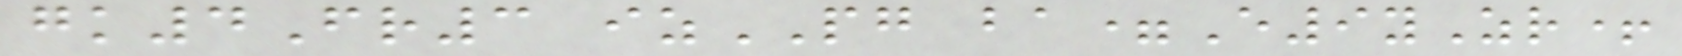gk4Fr3 izPG ba=E9yZr+
